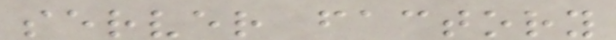server factory
